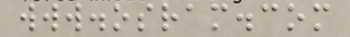www.osram.com
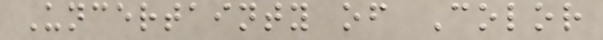Uncertainty of Color
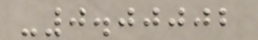-0.00002
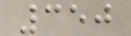350
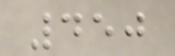450
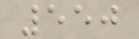550
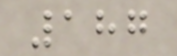187
